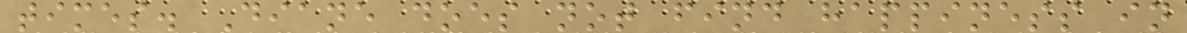times. Diane does not find happiness in
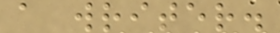a writer.
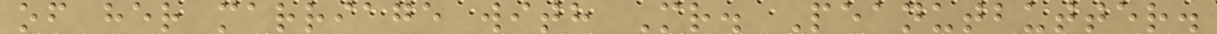of her marriage with Mr. Peanutbutter.
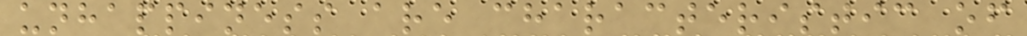unhappiness are characteristic of
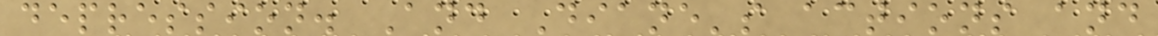depression. And Diane's actions and
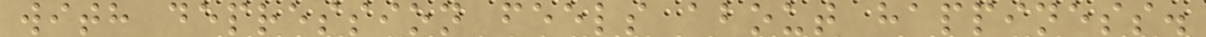with depression feels about happiness.
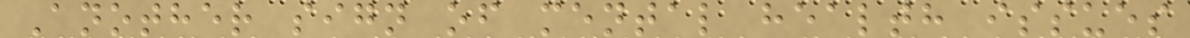Another sign of mental health issues
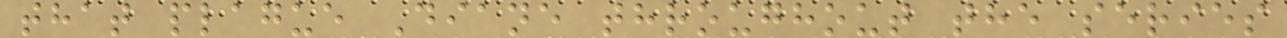that plague Diane throughout the series
